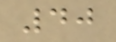40
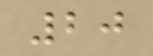20
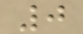0
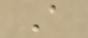A
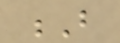B
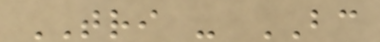TRI - BC
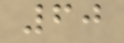60
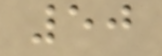50
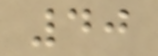40
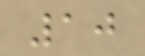10
